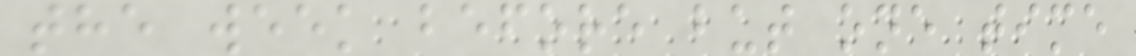the week before but one time
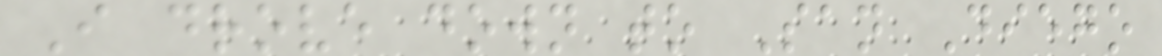I drove down to San Diego
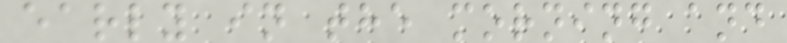early in the morning and
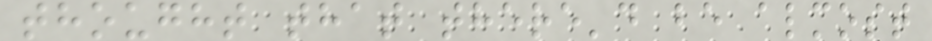thought that there'd be almost
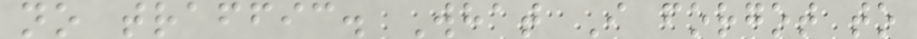no traffic. What I forgot to
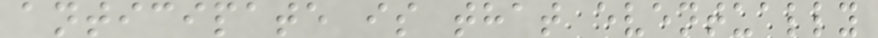anticipate is that eventually
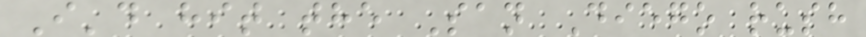I'd hit the San Diego rush
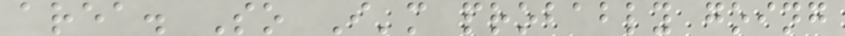area. So I'm probably going
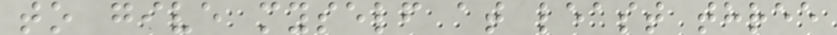to give myself at least three
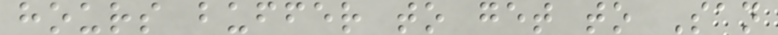hours buffer to get to San
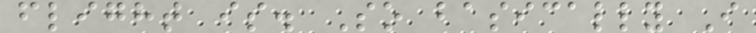flight is. So basically I
